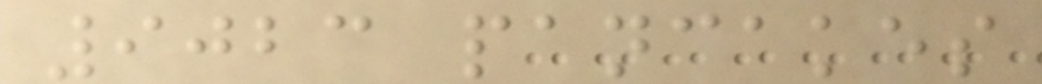9023 pancakes
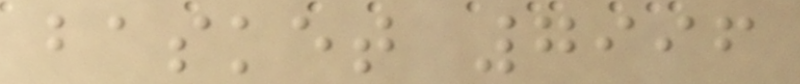basket 7996
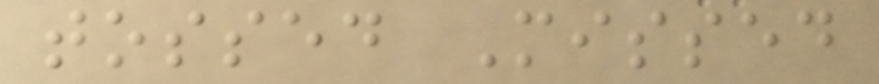tossed Missed
